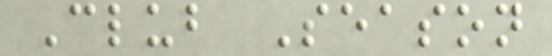Club Season
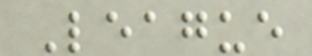League
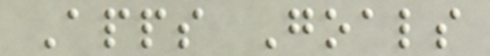Apps Goals
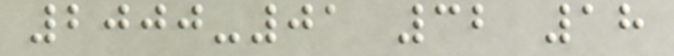2000-01 32 18
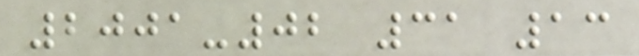2001-02 31 13
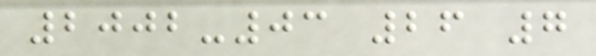2002-03 26 7
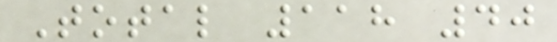Total 118 40
